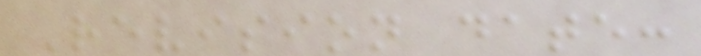Revision date:
